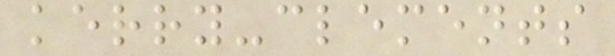kerry-clements
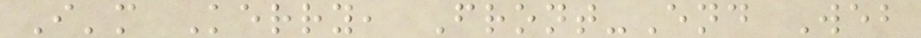I'm Kerry, Front-End Web
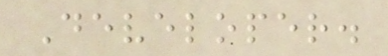Developer.
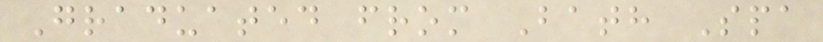Graduated from Bath Spa
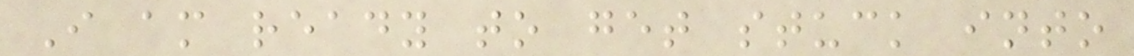I am ready to get stuck into
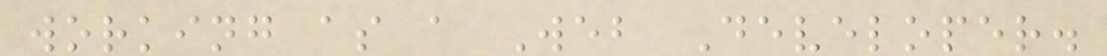working as a Web Developer.
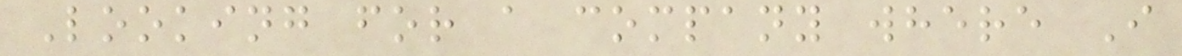Looking for a company where I
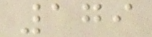179
